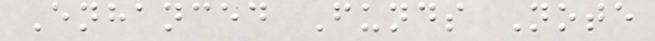Enhanced Funds Note
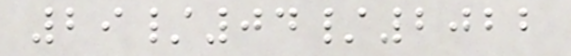29/04/2022
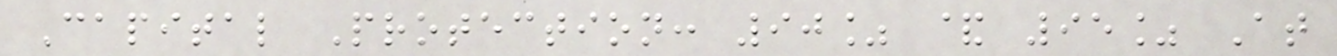Capital Protection: 90% & 95% At
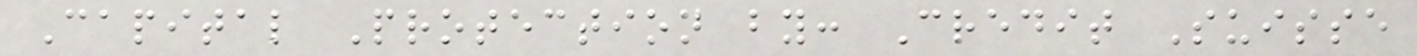Capital Protection by: Credit Suisse
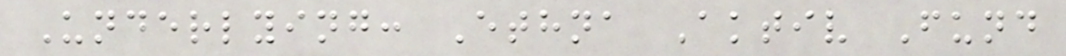Underlying: Ethna Aktiv Fund
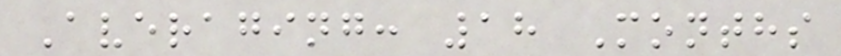Averaging: 18 Months
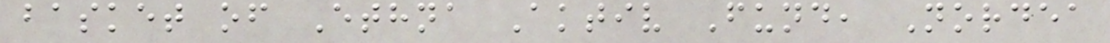basket of Ethna Aktiv Fund, Nordea
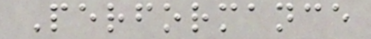Performance
